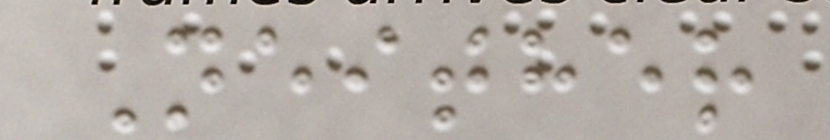Neither
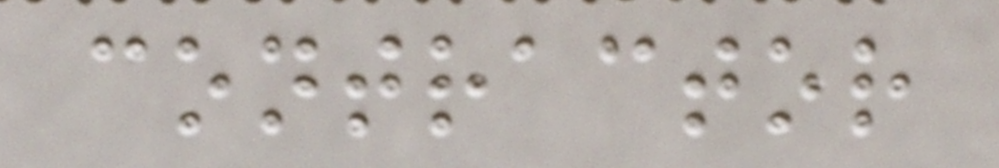contractor
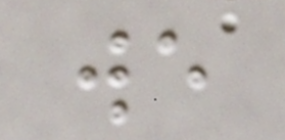we
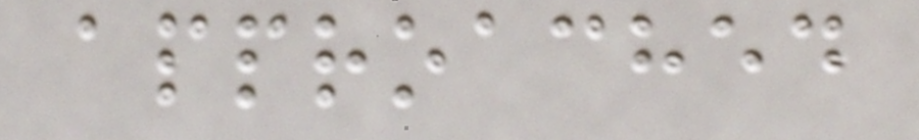approached
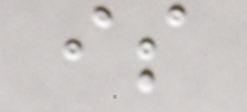is
